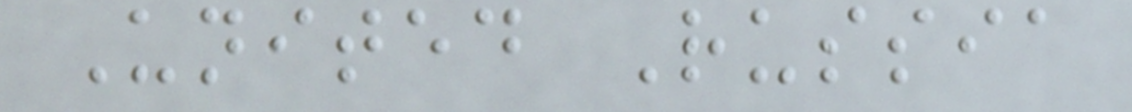United Russia
